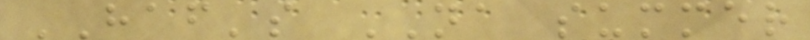HAF's NA summer
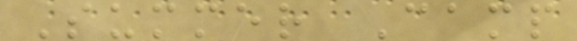Summer Camp
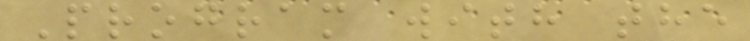Program with the
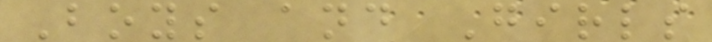Boys and Girls
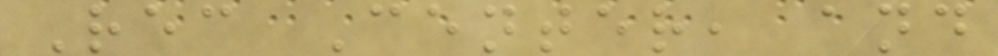Rec Center, and
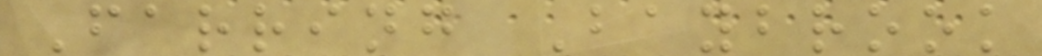Farring Baybrook
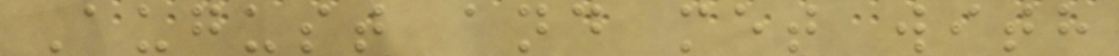August and met with
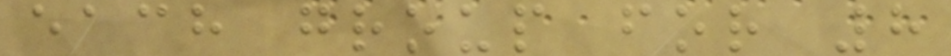each group for 8
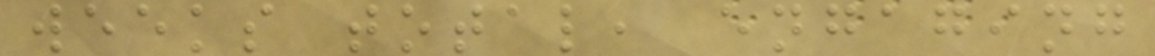weeks total, engaging
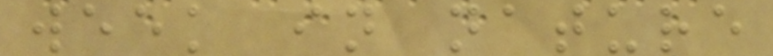week in nature
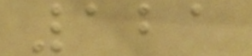121
